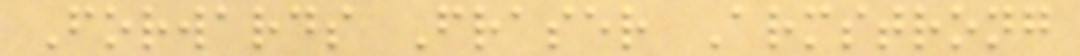Forwards Fraser Armstrong
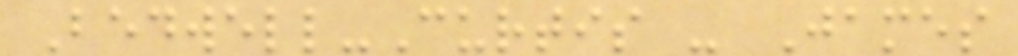Bedwell-Curtis - James
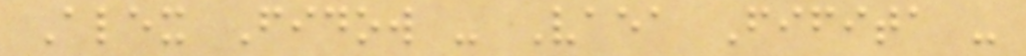Alex Fidow - Vaea Fifita -
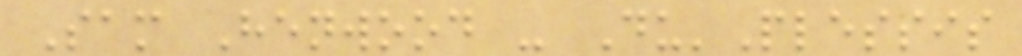Sam Henwood - Du'Plessis
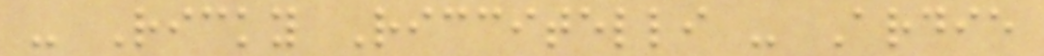- Ricky Riccitelli - Ardie
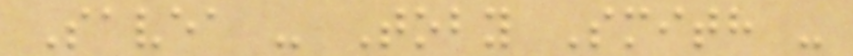Savea - Toby Smith -
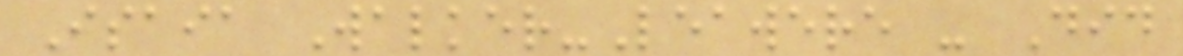Isaia Walker-Leawere - Did
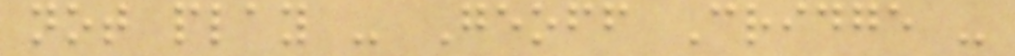not play - Geoff Cridge -
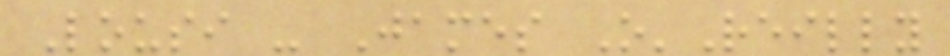Lousi - James O'Reilly
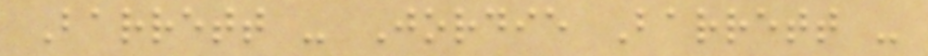Barrett - Jordie Barrett -
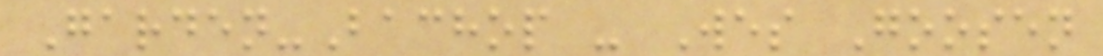Garden-Bachop - Wes Goosen
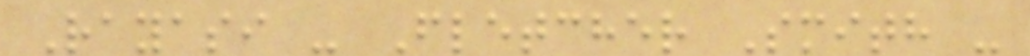Rayasi - Fletcher Smith -
